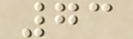73
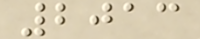2013
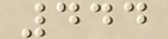444
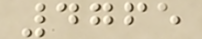4765
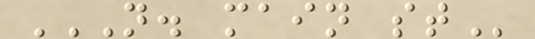N. MAIN ST
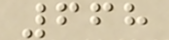668
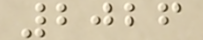2026
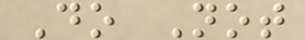Do Not
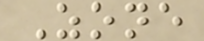Zone
